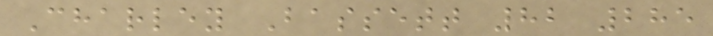Charley Bassett 82 285
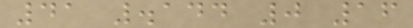41 .144 0 16
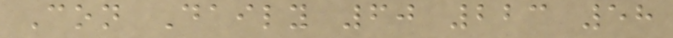Con Daily 60 223 58
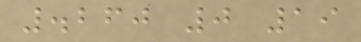.260 0 19
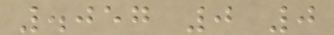.057 0 0
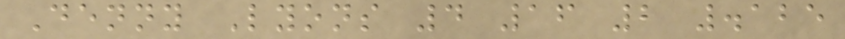Denny Lyons 4 16 2 .125
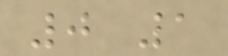0 1
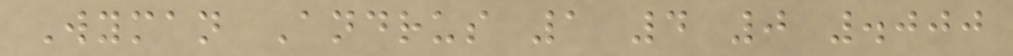Wyman Andrus 1 4 0 .000
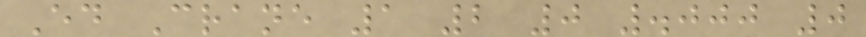Ed Crane 1 2 0 .000 0
